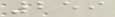259
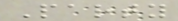Party
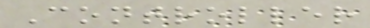Controller
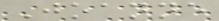Joanne
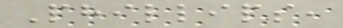Phillips,
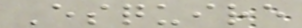Esquire
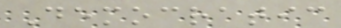Democratic
